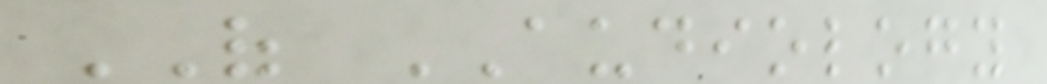OF AUDIOLOGY
